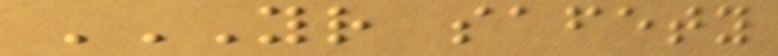YOUR SAFETY
